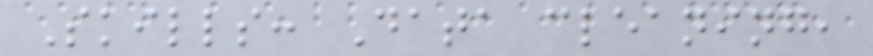Skills: Data cleaning,
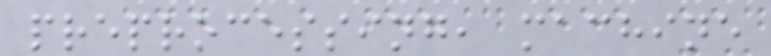preprocessing, machine
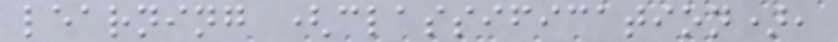learning (classification),
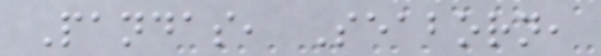Pandas, Seaborn,
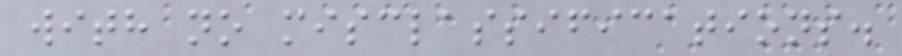with no misclassifications.
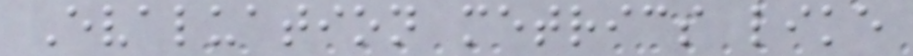Evaluation metrics like
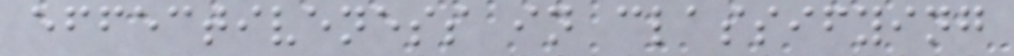effectiveness in classifying
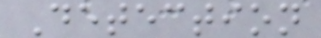Detection
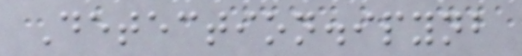Detection.ipynb
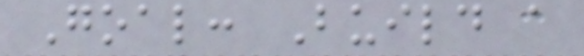Goal: Build a
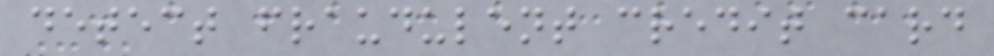detect fraudulent credit card
